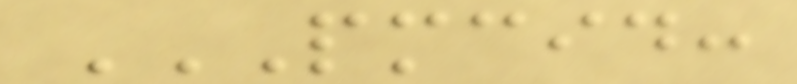PMCID:
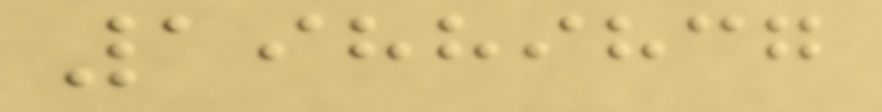19889837
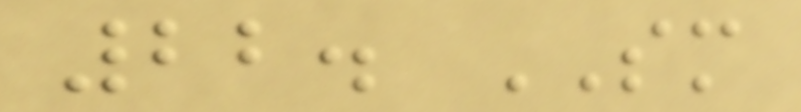22. SM
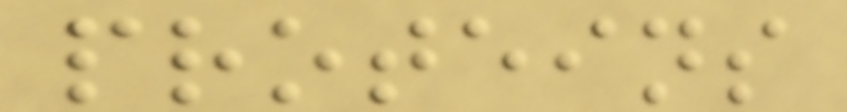proteins
